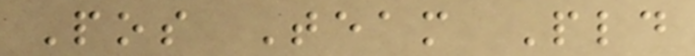Pos Team Pld
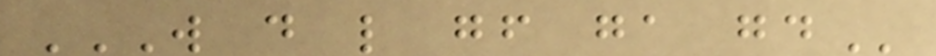W D L GF GA GD
